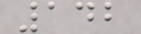142
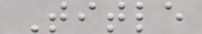Title
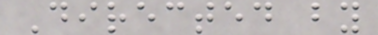Directed by
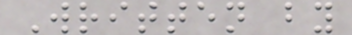Written by
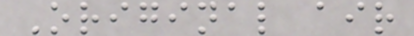Original air
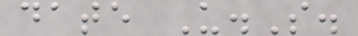date U.S.
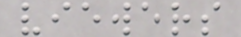viewers
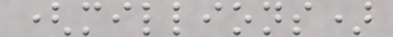(millions)
